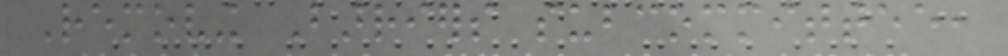Removing Barriers subcommittee,
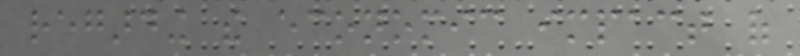regarding the economic impact of
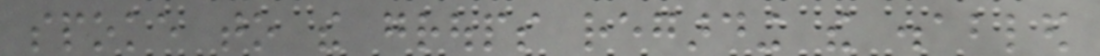spoke to the groups regarding the disabled
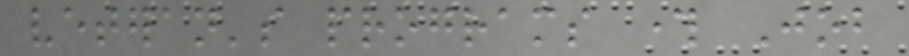veteran's programs through Job
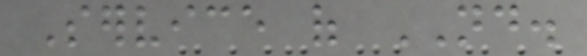Service of ND.
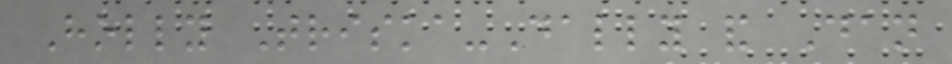Holly Triska-Dally and Dan
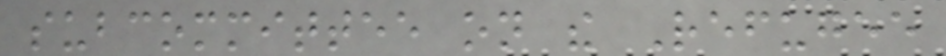subcommittee on the Refugee
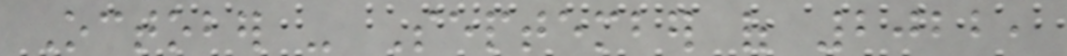October - September of 2022,
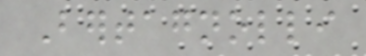Bertagnolli
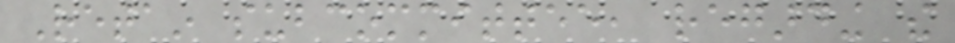Retain subcommittee, regarding the
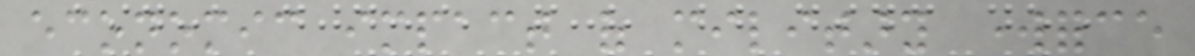economic impact of military workforce
